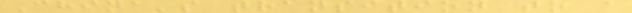China's transition to a
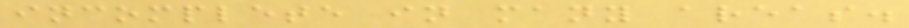incomplete in many areas.
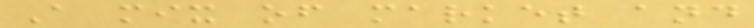A mix of market and
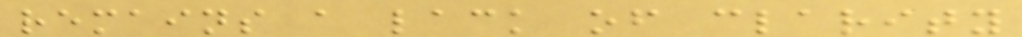remains a lack of clarity
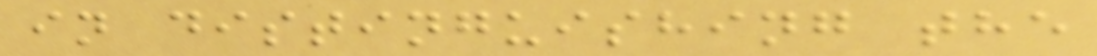in distinguishing the
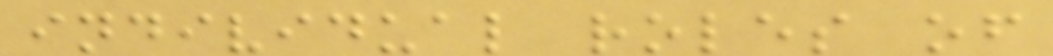individual roles of
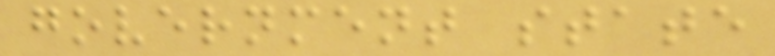government state
